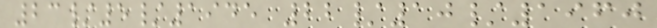23/5/1945 22/10/1960
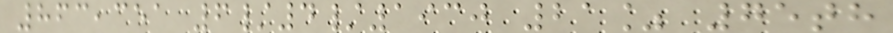863,351 6/4/1930 21% 75th
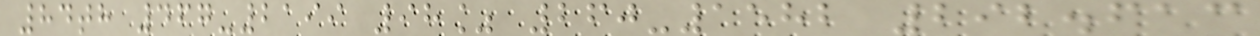84th 467-2199 98% 260-1582 292.613
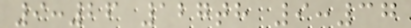9:26 127th 9:37
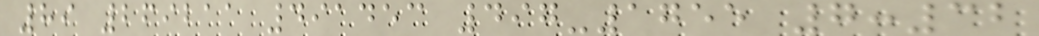89 269211 491453 497-1755 7:32
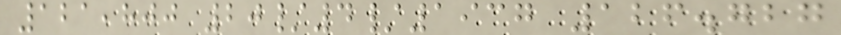121,800 20/4/1937 126.727
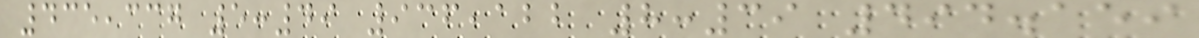435,337 5:49 936,122 8:39 494.159
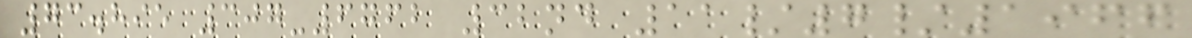73.895 307-6762 32nd 11/7/1966
